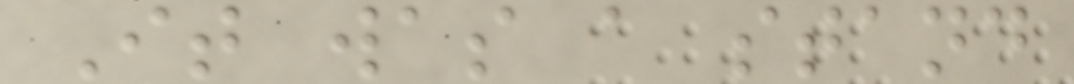It was a stand
